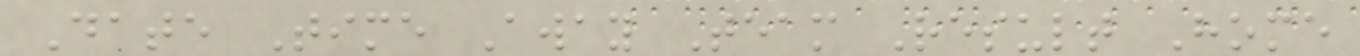Date Time Away Team Result Home
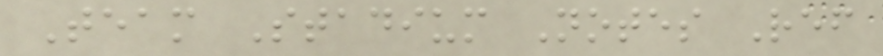Team Stadium Notes Ref
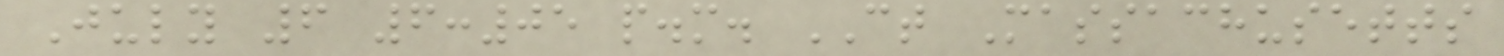July 6 6:05 p.m. CT Massachusetts
